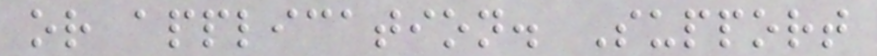or application. Support
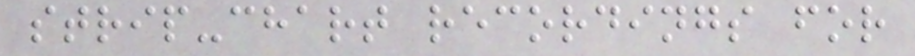strip-chart recordings for
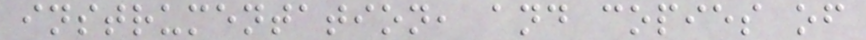instrumentation, and copies of
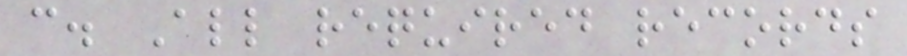c. All required records
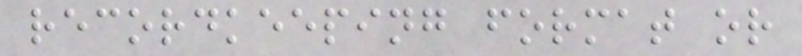recordkeeping format or
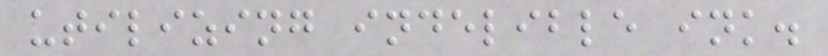utilizing indelible ink.
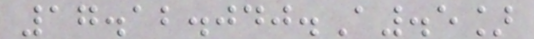17.12.040.A.5]
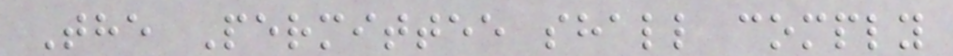The Permittee shall comply
